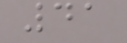41
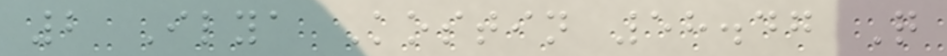2 Ilya Kostin 58.47 Q
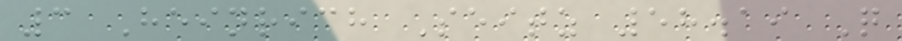3 Heinrich Seitz 58.19 Q
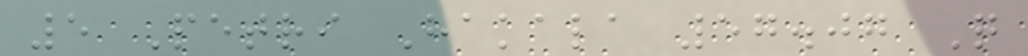5 Petri Hakala 57.07 Q
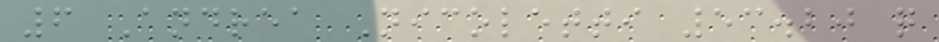6 Andrea Nicoletti 53.20 q
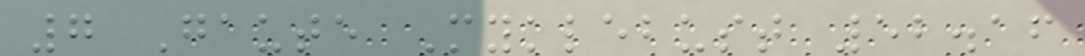7 Gaute Myklebust 52.16
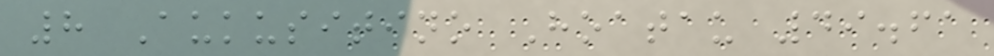8 Aukusitino Hoatau 49.61
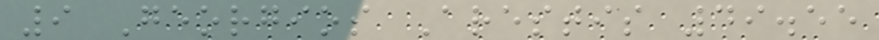9 Georgios Arestis 49.55
